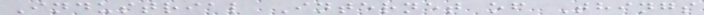Industrial Internet of Things
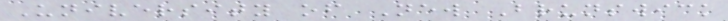University of New Brunswick
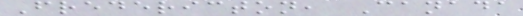Fredericton, Canada
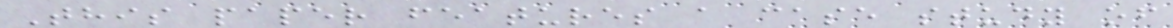This paper features a case study of
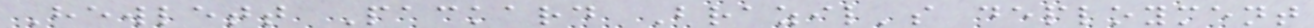Hewlett Packard Brazil's deployment
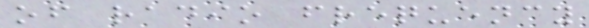of radio frequency
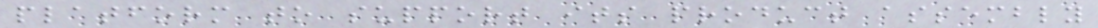platform to support its product assembly
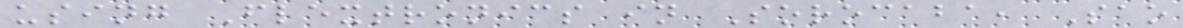using Flextronics in Sorocaba, Sao
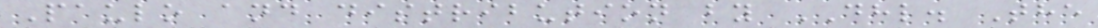Paulo and distribution by DHL. The
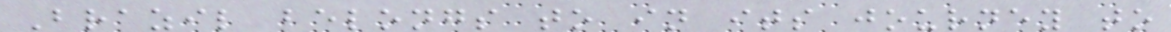Brazil belongs to in its journey to
